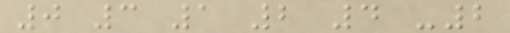0 3 1 2 4 -2
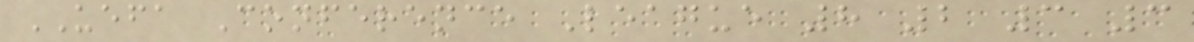UEFA Conference League 8 2 3 3
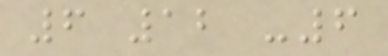6 12 -6
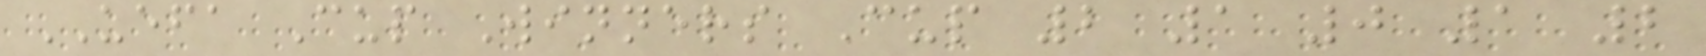UEFA Cup Winners Cup 2 1 0 1 2
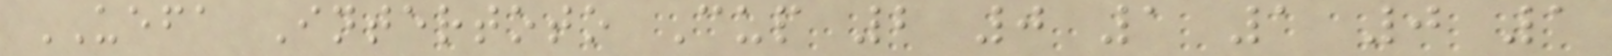UEFA Intertoto Cup 2 0 1 1 0 1
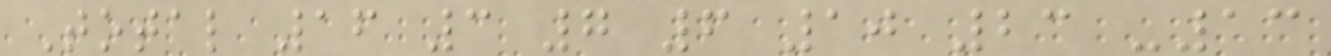Total 16 3 7 6 10 23 -13
